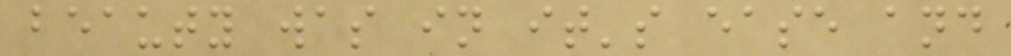beauty was in it's ease and
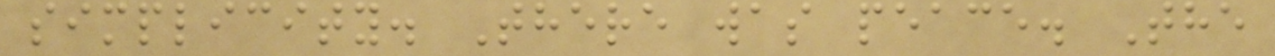simplicity. There was peace. The
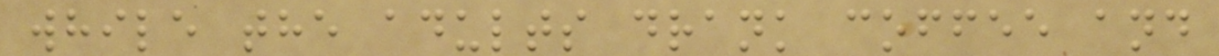while the adults drank coffee and
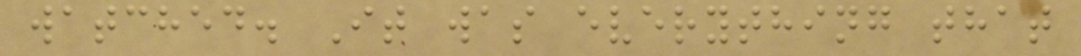watched. It was everything that
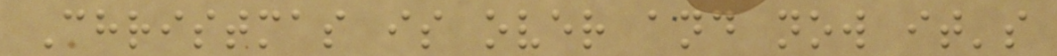Christmas is over and now it's
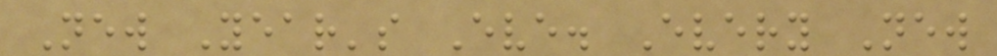New Year's Eve. Every New
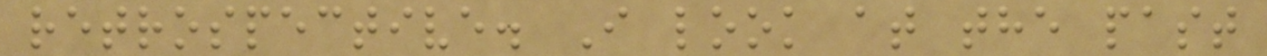retrospective. I look at the past
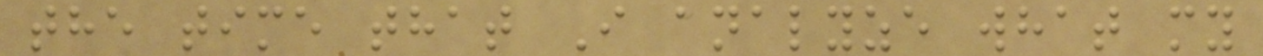the time that I analyze what my
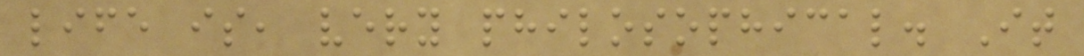life is, very philosophical. It
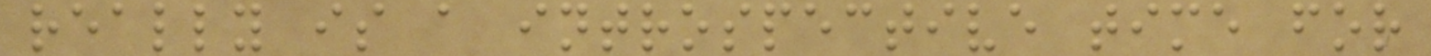really is a introspective time for
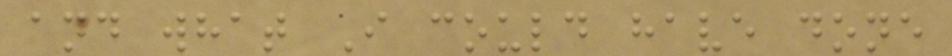and what I could have done
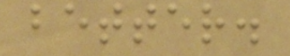better.
